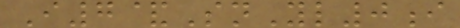I7&SnYl0i
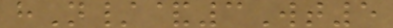hN/&3Wt5
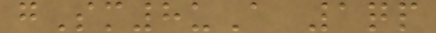gSm8uA 1qp
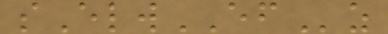sElwEFz
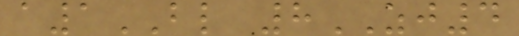a1BL 8ZJ4
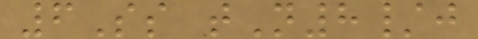6Ss tN8/j
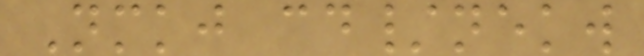Nmkj cd/nekw
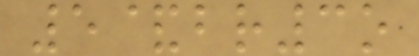5&br3o
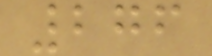276
